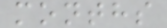months
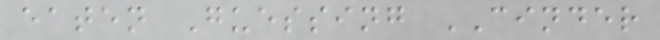eaten Guessing CINDER
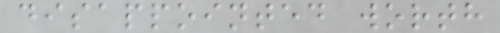disappointed worth
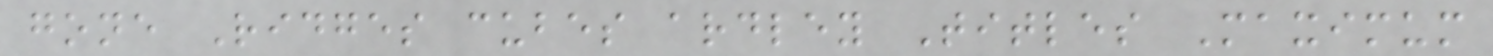gone Ridges cubes ardley Titles Maximum
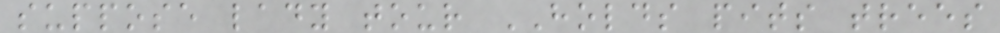suppose lady tour HOLDS pits trees
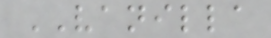VANILLA
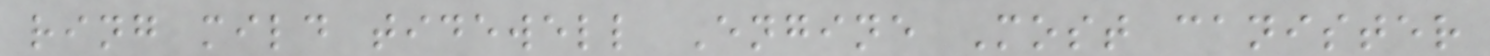ring mild tidewell Engine Most canister
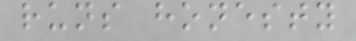runs honesty
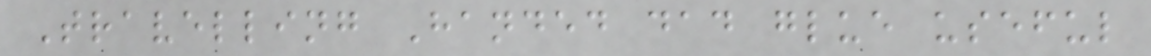Travelling Handed dad glue useful
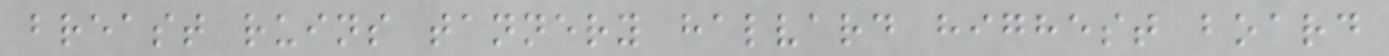breast ruins tannery halvard highest board
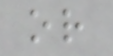or
